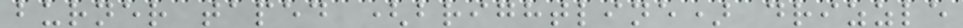burner taped (brightline) drizzle
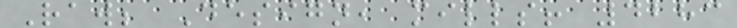Raw; Design, mills! 4283
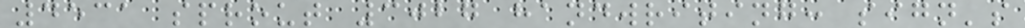4531 sprout 3027 handwriting: sign's
